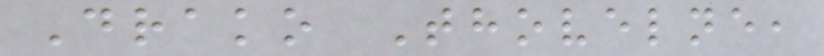Drako Thovelne,
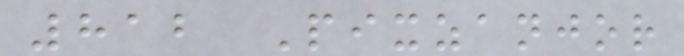812 Pixzanjor
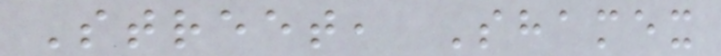Street, Shamex
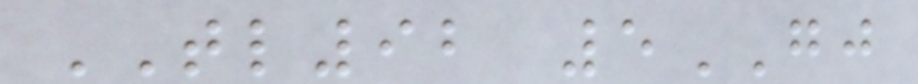TL92 5GJ
